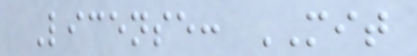License: MIT
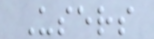Users
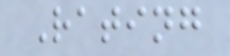Rating
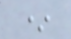*
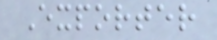Exporter
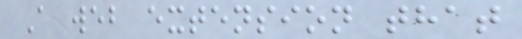A web extension that
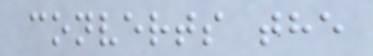converts the
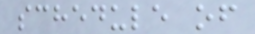schedule of
